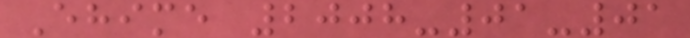Ehime 2008-01-01
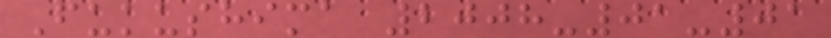Fukushima 2008-01-01
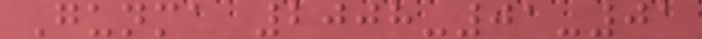Gunma 2008-01-01
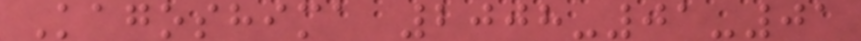Kagoshima 2008-01-01
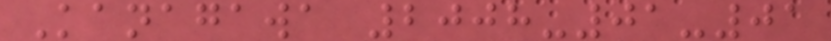Kanagawa 2008-01-01
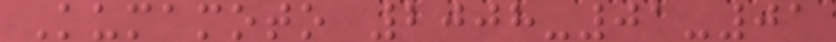Kumamoto 2008-01-01
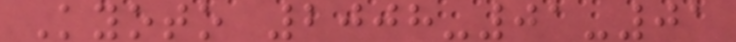Kyoto 2008-01-01
